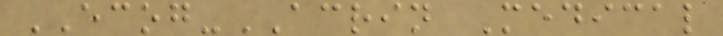ECOG-ACRIN Medical
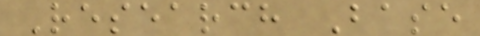Research Base
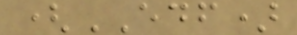(EDF)
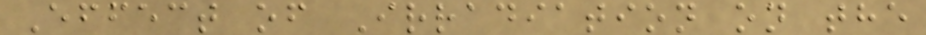Effect of Irradiation on the
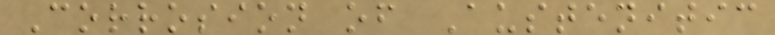Corrosion of Austenitic
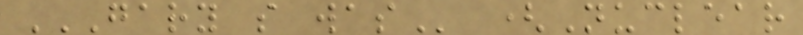GARY S WAS (Nuclear
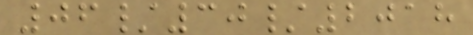06/30/2018
